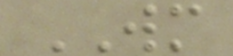WM
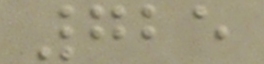725
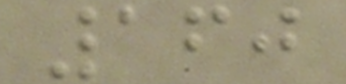160
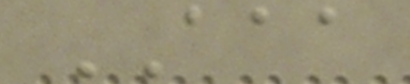AAA
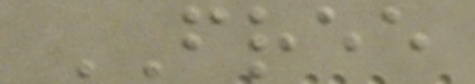FREE
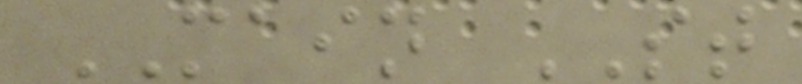MAIN ST
